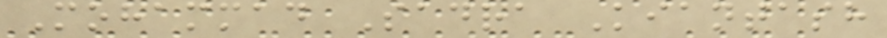Mohammad Sadra Kiantash
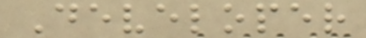Developer
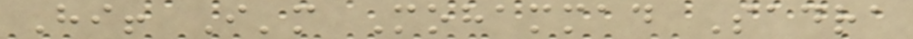Hi! I'm Mohammad Sadra
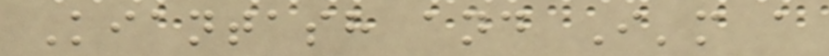Kiantash and I'm a
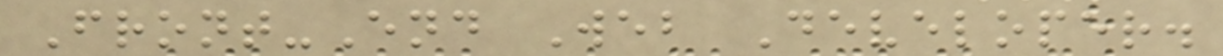Front-End Web Developer.
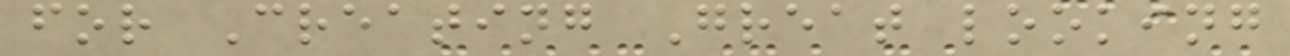for Creating Great looking
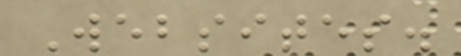Websites.
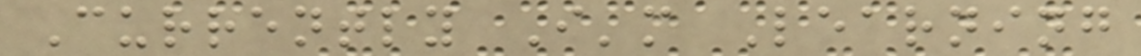Currently I'm Learning
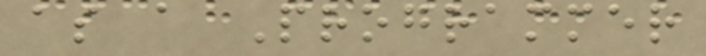as a Programmer
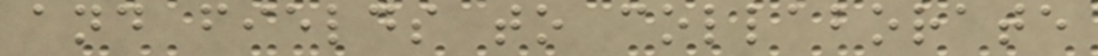and fields to collaborate
